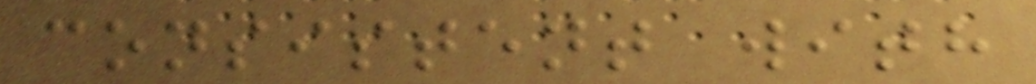consistent with
